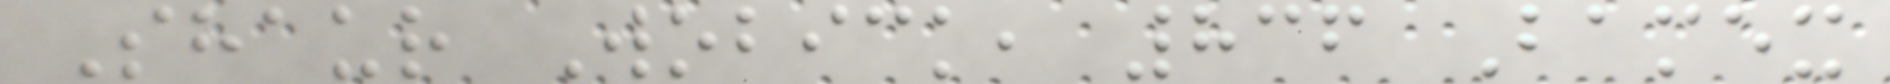Shaur Wobick, 836 Bamex
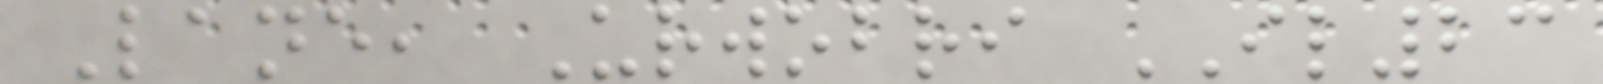Lane, Urwobri IL23
